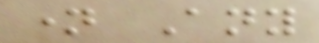name Any
